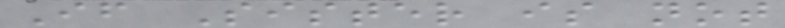If Sister is not
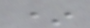*
